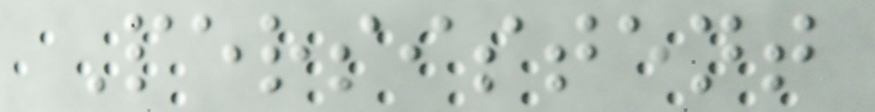Persistent
